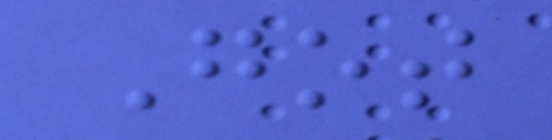Got
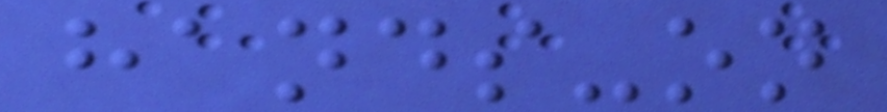hands-on
